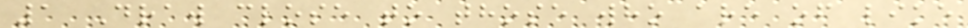1 Draw close to those who are of like
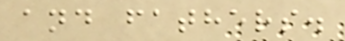and fathers.
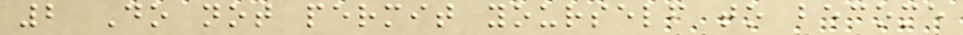2 Do not permit yourself to become
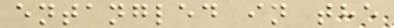entangled in the
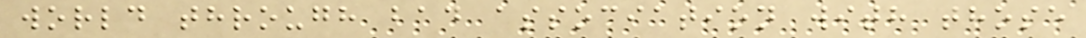world through bad association with those
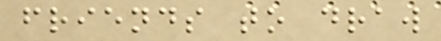friends to draw
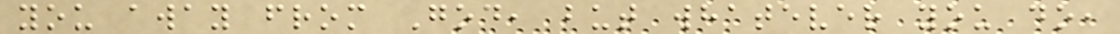you away from God, but whatever you do,
